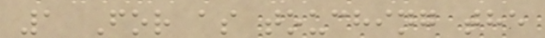1 For as touching the
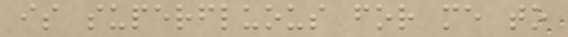is superfluous for me to
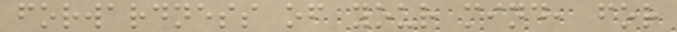forwardness of your mind, for
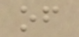of
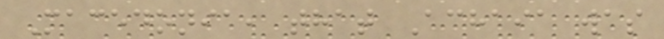Macedonia, that Achaia was
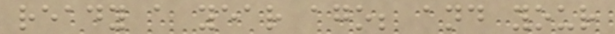ready a year ago; and your
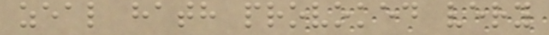zeal hath provoked very
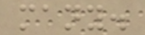many.
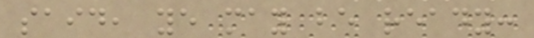said, ye may be ready:
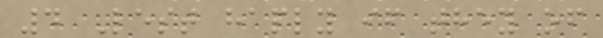4 Lest haply if they of
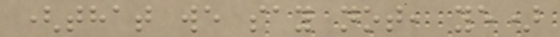(that we say not, ye)
